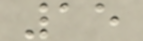15
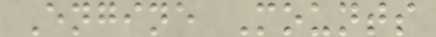Engine Mounts
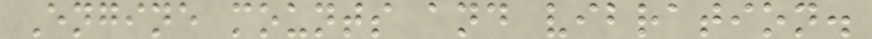Engine mounts and vibration.
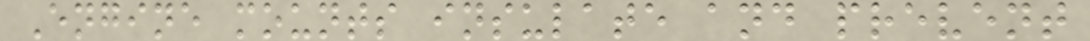Engine mounts insulate and prevent
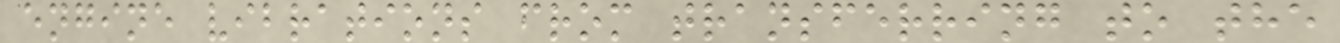engine vibrations from transferring to the
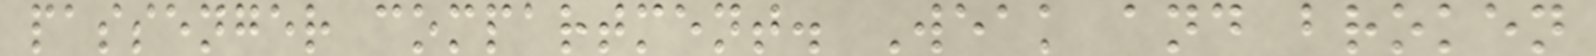passenger compartment. Weak and broken
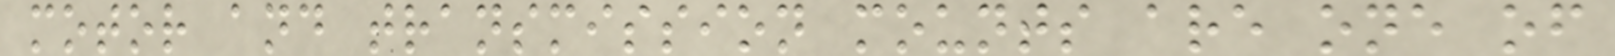motor and transmission mounts are one of
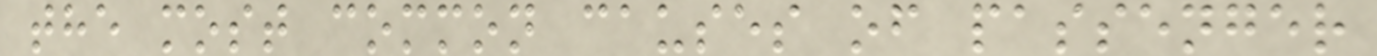the most common causes of passenger
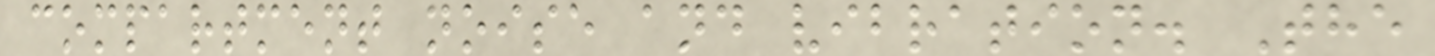compartment noise and vibration. The
